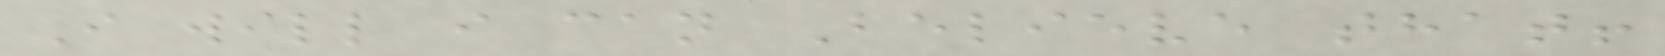I will i can Believe that!
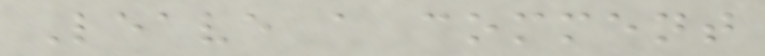Leave a comment
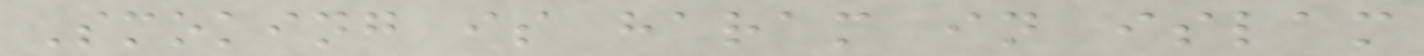Smoking is haram in islam
